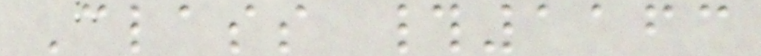Class #1163
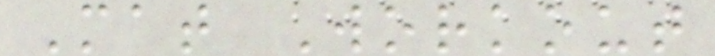Mat Workout
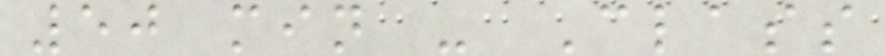50 min - Class
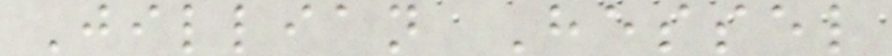Jillian Hessel
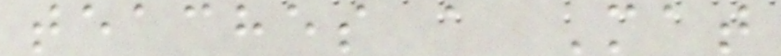teaches a Mat
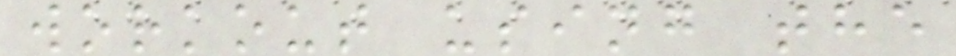workout using the
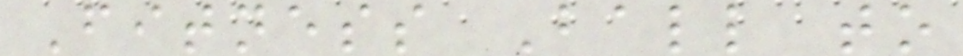Fitness Ball to
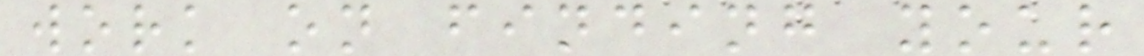work on finding your
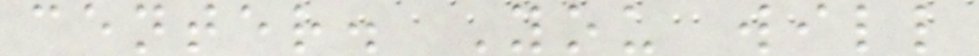center. You will
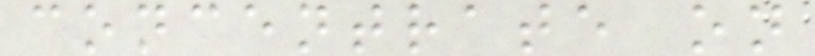concentrate on
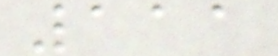111
